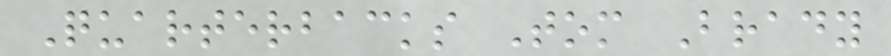Quarterbacks Tom Brady
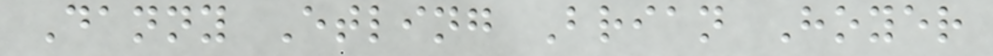Danny Etling Brian Hoyer
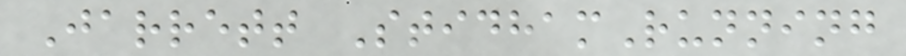Jarrett StidhamRunning
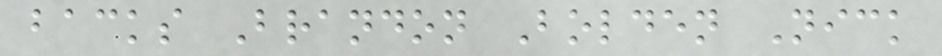backs Brandon Bolden Nick
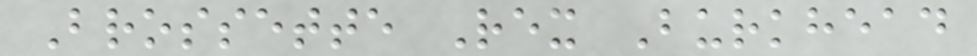Brossette Rex Burkhead
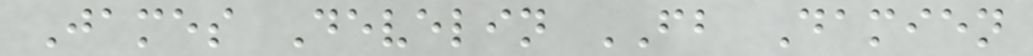James Develin FB Damien
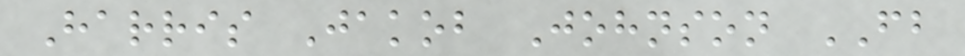Harris Jakob Johnson FB
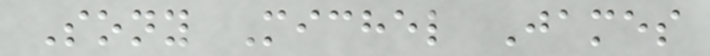Sony Michel James
